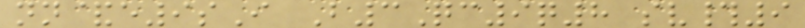nn&e9sI B3Qc9q8 sv#9
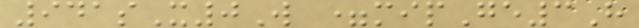941sX0W =mipGe3H
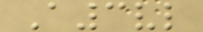A3vl
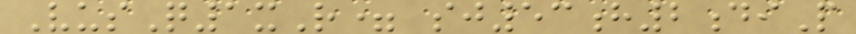VusQ1xR= sj53h2diP
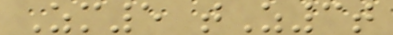Zm5 tZ3t
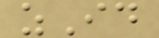zId
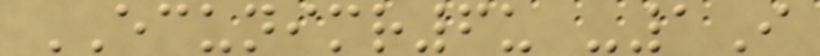ECUNIMR6u -1I
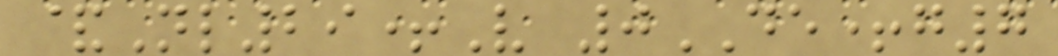&Nl29+V 0DE+g7
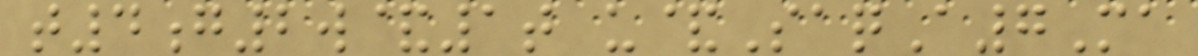t4g2w&1t u&SaqA7Ma
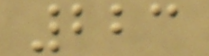223
